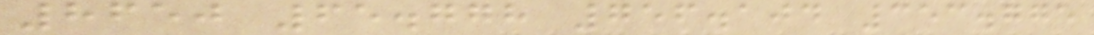8650 65.778 756.104 353.775
